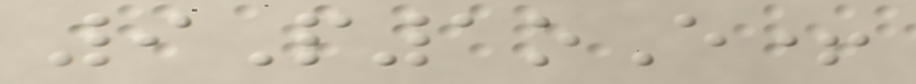9P1oE+
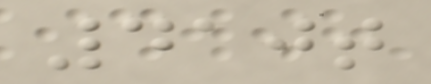410t
